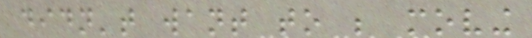didn't want to be moving
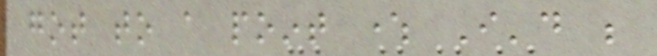got to a point where I'd be
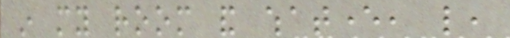in my room and whatever, like,
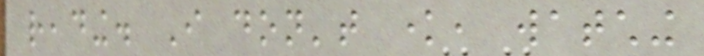reading. I don't know, watching
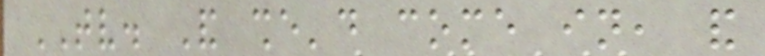TV. And she'd come in, and
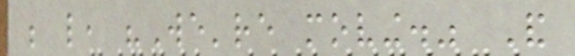be like, "We're moving." And
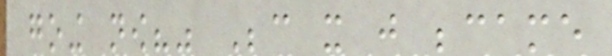going now?" Because it just became
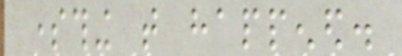something that happened.
